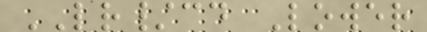LR/cd Lower
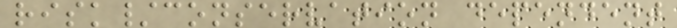risk/conservation dependent
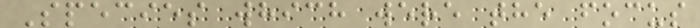Species which were the focus
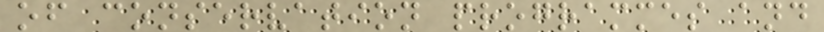of conservation programmes and
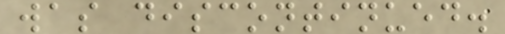was discontinued.
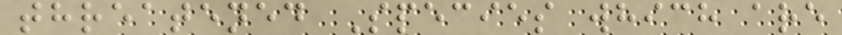threatened Species which are
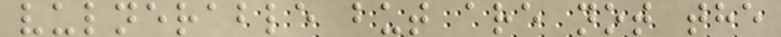vulnerable but are not the
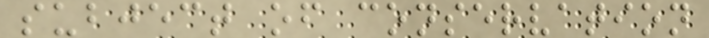subject of conservation
